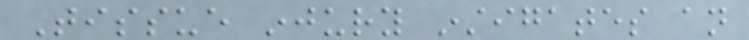Tissue injury instigates an
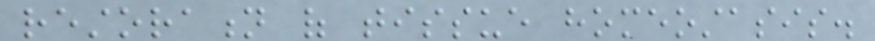restoration of tissue homeostasis.
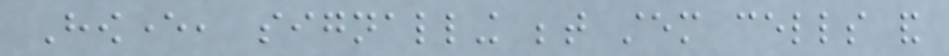However, signalling between stem cells and
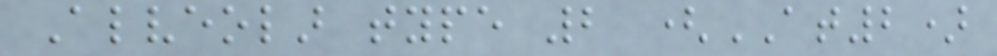Alveolar type 2 (AT2)
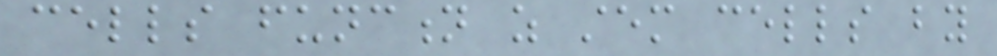cells function as stem cells by
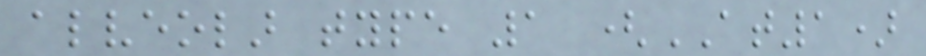alveolar type 1 (AT1)
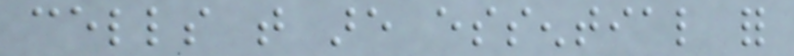cells that are essential for
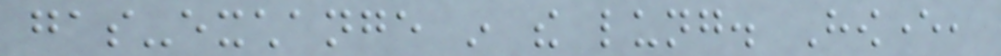gas-exchange in the lung. However,
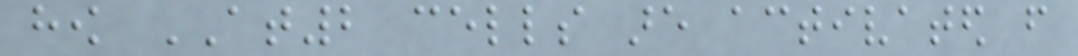how AT2 cells are activated from
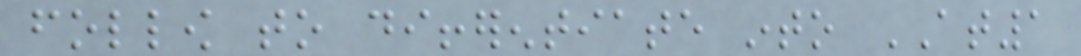follow to differentiate into AT1
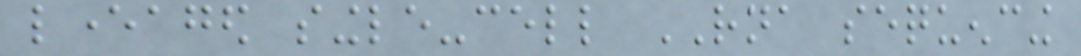leveraged single-cell RNA sequencing
